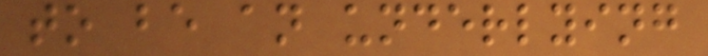to be an underlying
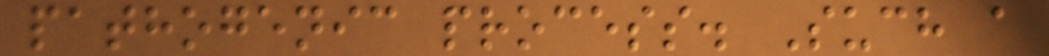pathogenic process. Such a
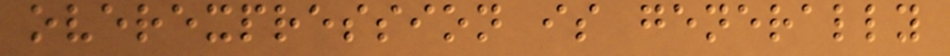overexpression is generally
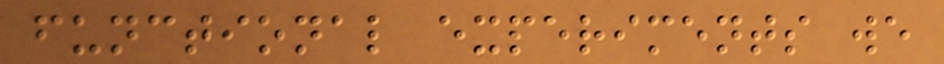functional experiments we
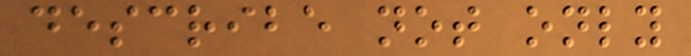describe not only
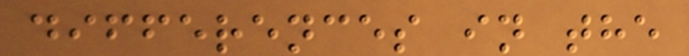differences in the
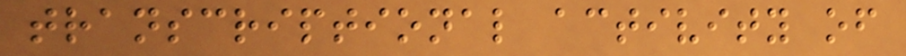transcriptional activity of
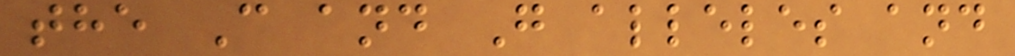the C and G alleles and
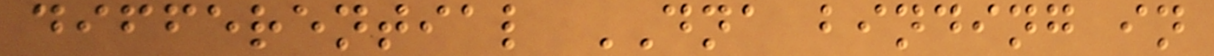differential DNA binding in
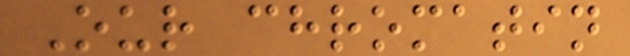Our chromatin
